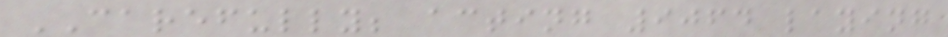CAREFULLY; acting 9064 laying
